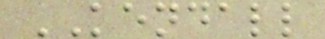KENDALL
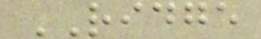RIDGE
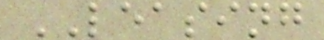LEASING
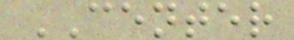CENTER
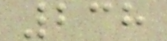238
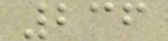236
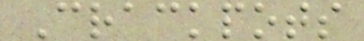Crackpots
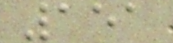151
